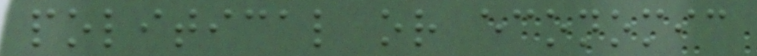political or economic
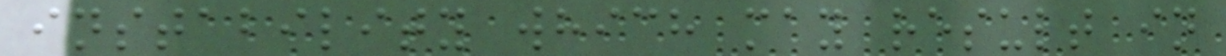instability which may result in
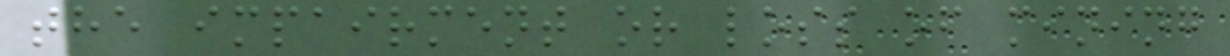the impairment or loss of mining
